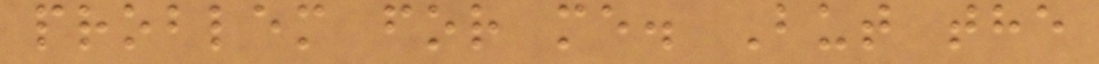problem for me. But the
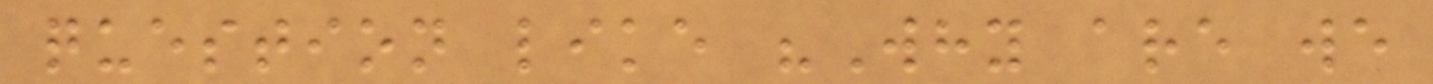question like "Why are we
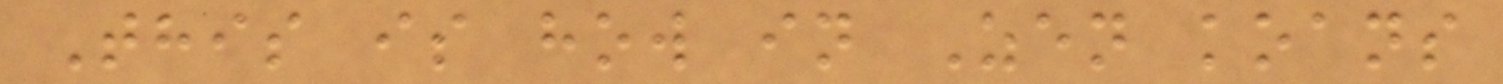This is how in Zen koans
